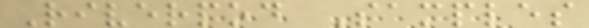Riverpod Samples
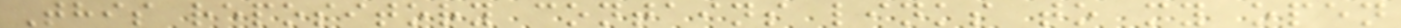This repository contains links to my open
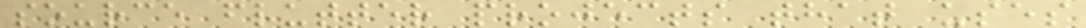source flutter projects that uses
